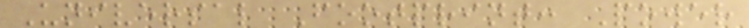Universal Footprint: Power
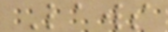Laws
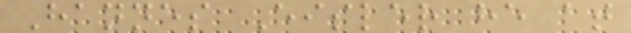Hannes Eisler he at
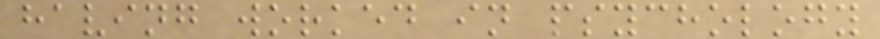having worked in psychology
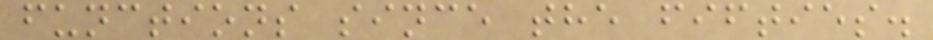functions since the fifties.
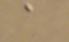a
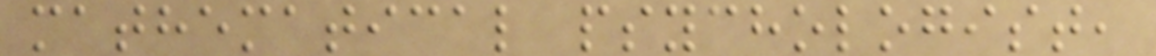mathematical psychologist,
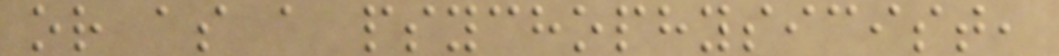or as a psychophysicist,
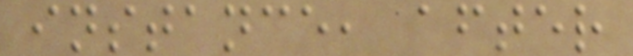instance, after
